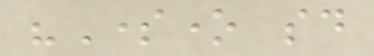"Someone said
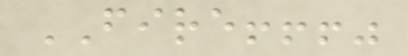FIRE!!!"
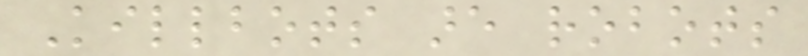Killbots are robots
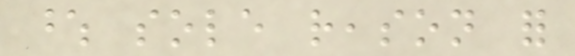whose sole reason for
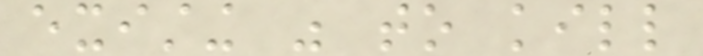existing was to kill
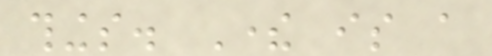things. There is a
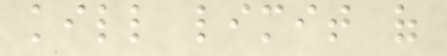kill limit of
